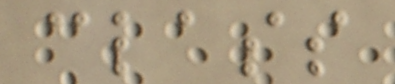class
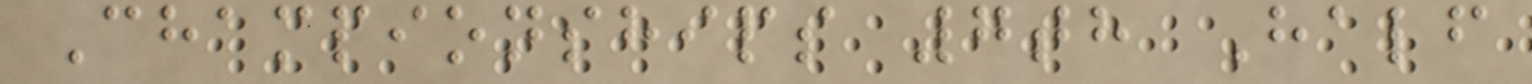Championships 7th Half
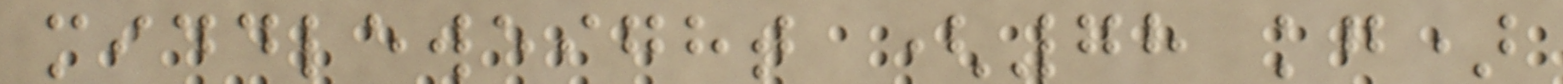middleweight (78 kg)
